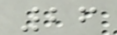26
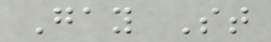Gay St
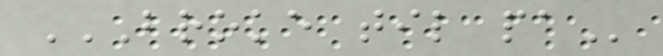BROKE TIL PA
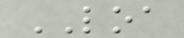LOA
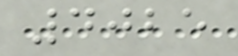4025
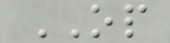OP
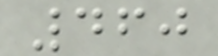460
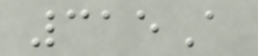315A
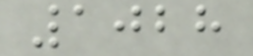1028
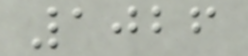1026
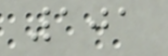101
